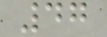47
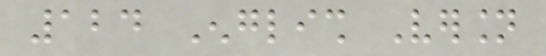124 English Version
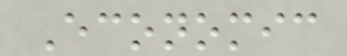Economic
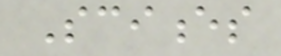Sciences
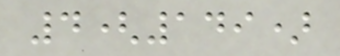4(149)
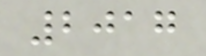2017
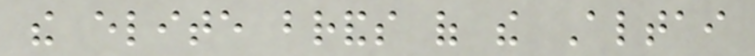the elite brands of the Altai
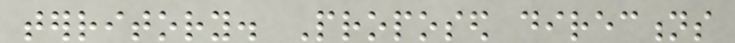territory. Proposed directions
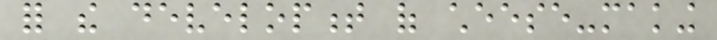for the development of cheese-making
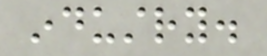industry.
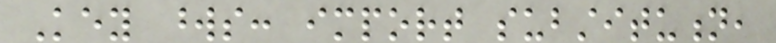Key words: import substitution,
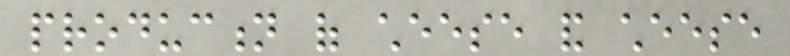production of cheese and cheese
